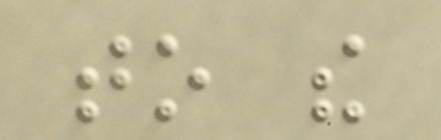to the
